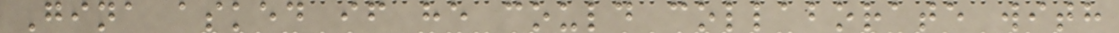Gina asked if he could collaborate with
